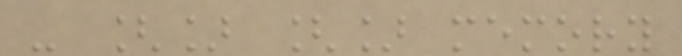- [] [] memory
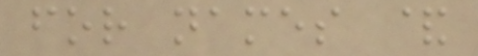for names &
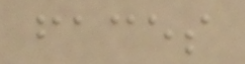faces
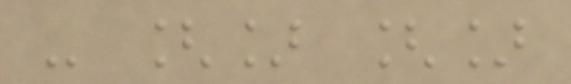- [] []
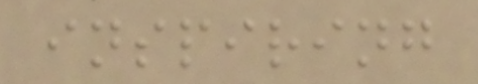inspiring
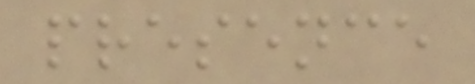presence
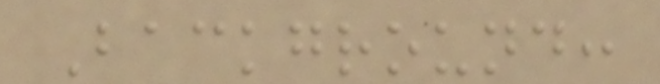Background:
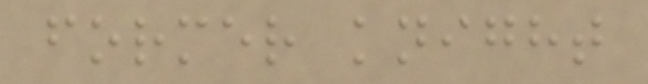former knight
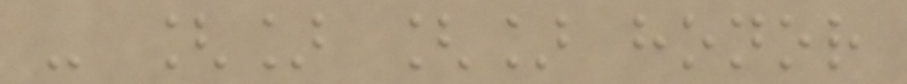- [] [] honor
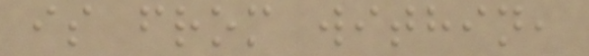is from within,
